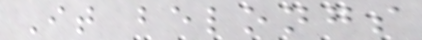It belongs
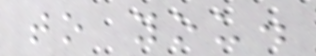to you.
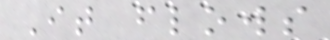It flows
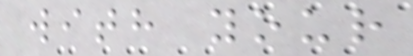with your
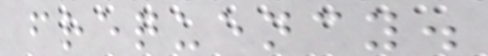frequency.
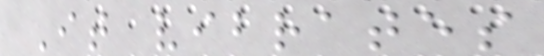It vibrates
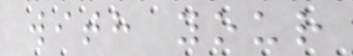with your
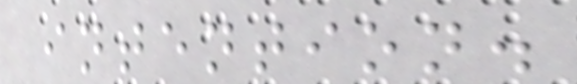intention.
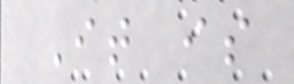It is
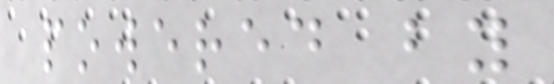powered by
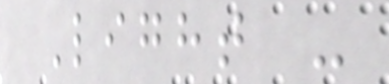Light -
